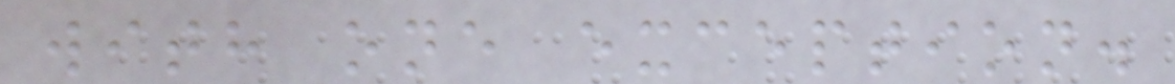with one exception.
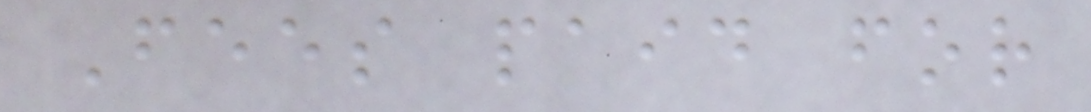Fees paid for
